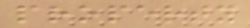property
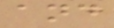and
